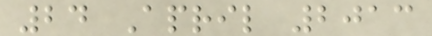24 April 2013
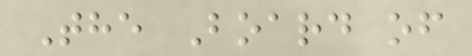The Board of
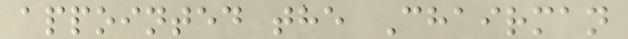appointed the Chairman
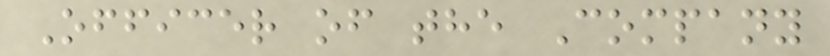Officer of the Company
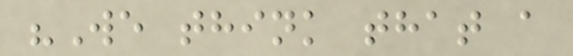"We think that a
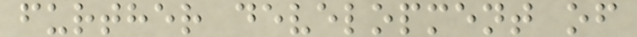further development of
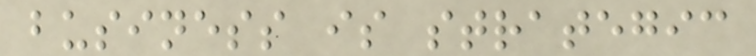business is strategic
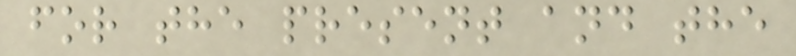for the present and the
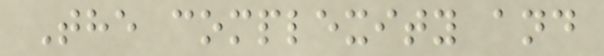The complexity and
